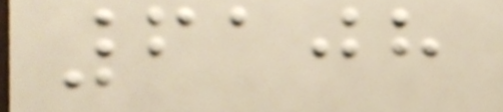6108
